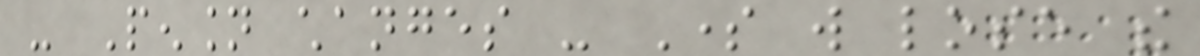- Pension changes - Some will lose the
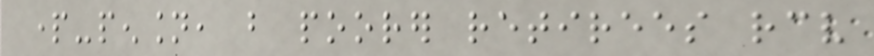part-pension, but poorer retirees receive
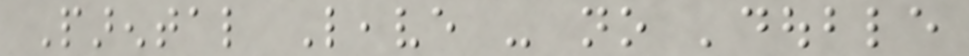Parental Leave - no 'double
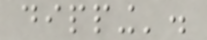dipping'.
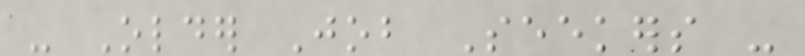- Older Job Seekers -
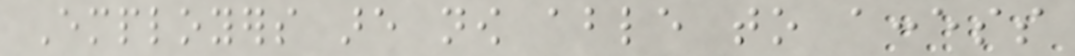Employers are now able to access
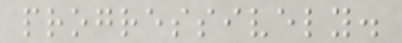progressively.
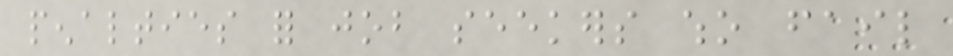penalties for job seekers who fail
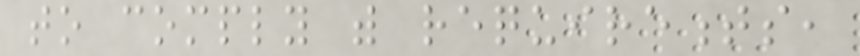to comply with requirements,
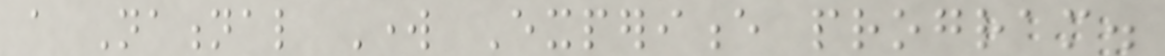a National Work Experience program.
